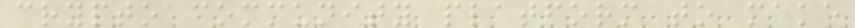crypto community platform to make
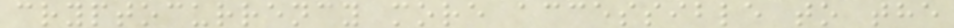cryptocurrency more accessible to the
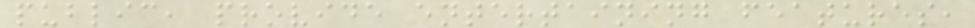public, provide entertaining features,
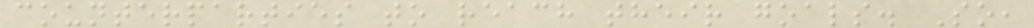counterparties to reach their goals. So,
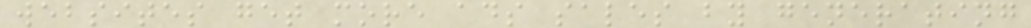websites get more ads sales by generating
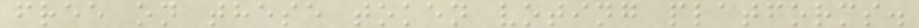free on these token voting platforms.
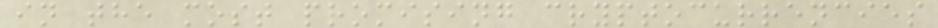in the most promising cryptocurrencies
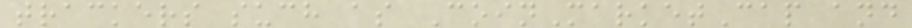trackers such as CoinMarketCap and
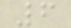6
